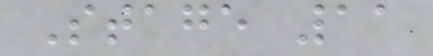Stage 11
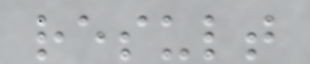result
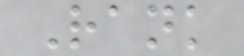Rank
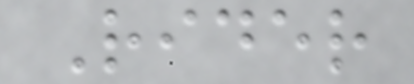Rider
